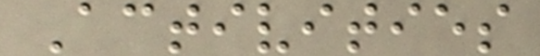Activities
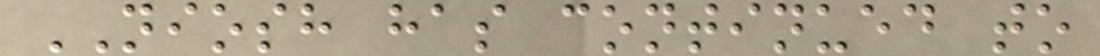NIOSH has continued to
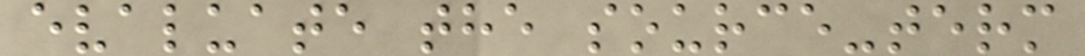evaluate the source-term
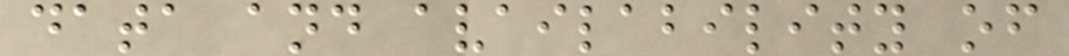data and availability of
